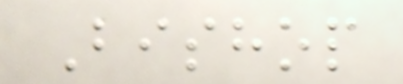Bishop
